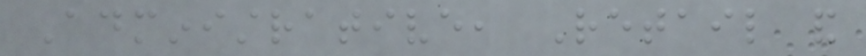Administrative, Retail and
